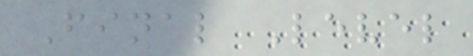Final Level
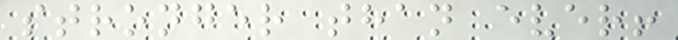stronger than ever!
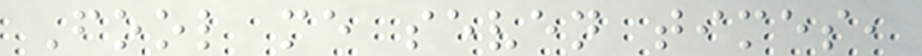Fool me seven times,
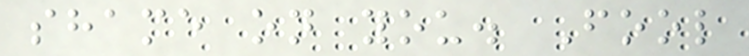shame on you. Fool
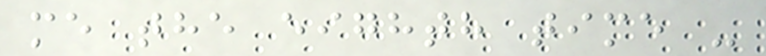me the eighth time -
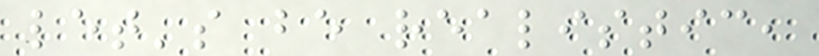let's be realistic,
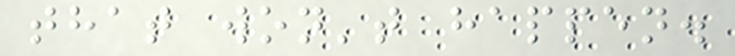that won't happen.
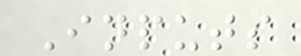Inputs
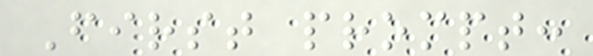First prompt:
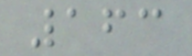163
